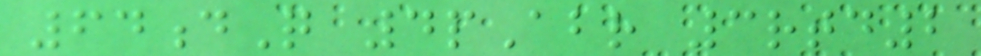64dQ 4pAbr 3rtd2
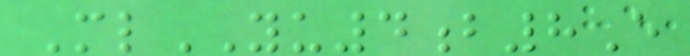MlYU4b8E
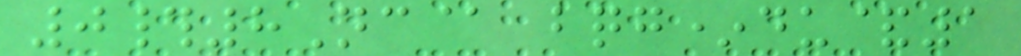0#8Nc@ bqg*du&1
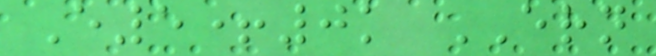E5+0k ERN
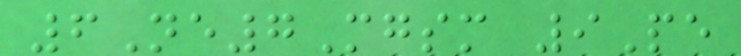6Ne7Mgsm 9Pe
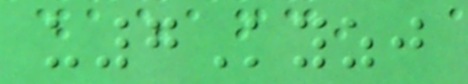u7Kyzj
